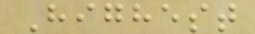Highest
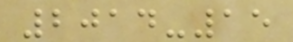2014-15
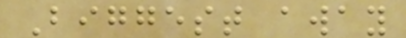Biggest away
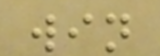win
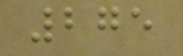275
